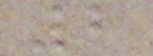2
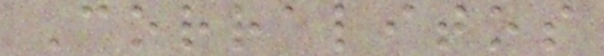Corralitos
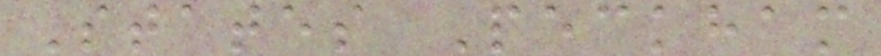States Peckham
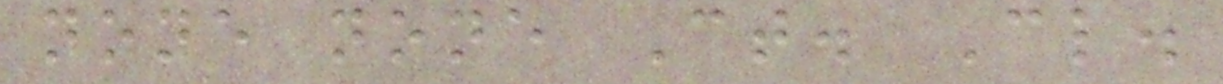none none Ct. Cl.
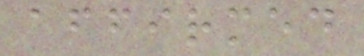affirmed
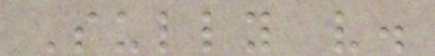Sully v.
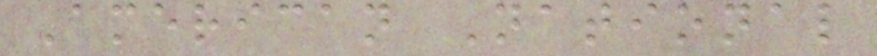American National
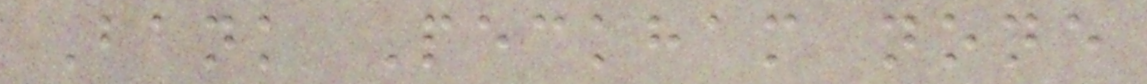Bank Peckham none
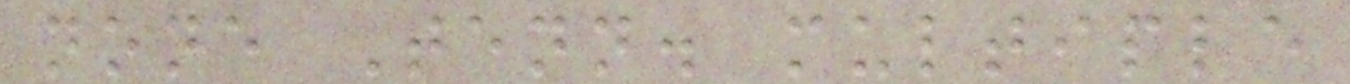none Tenn. multiple
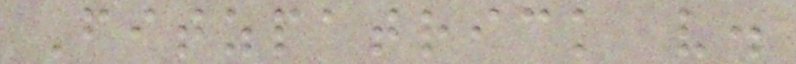Fitzpatrick v.
